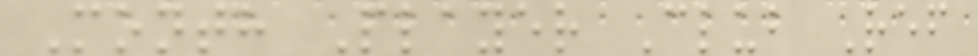Month Player Club Ref
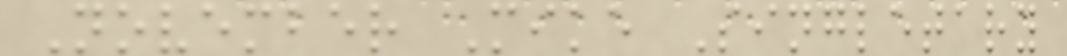November Mike Singletary
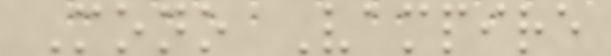Mono Vampire
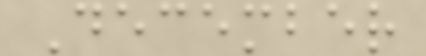December
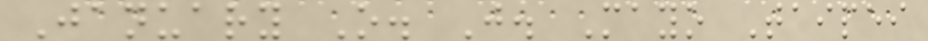January O. J. Mayo Taipei
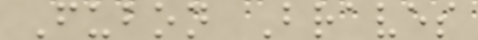Fubon Braves
